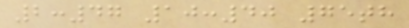2:47 10:40 75th
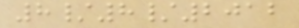8/8/2012
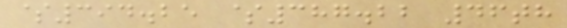$394.25 $387.22 46th
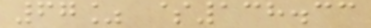67% $138.33
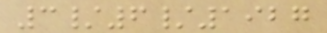3/6/1927
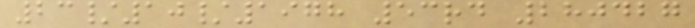23/10/1978 53rd 280427
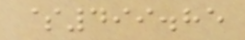$499.85
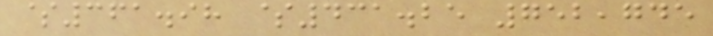$361.98 $431.25 752,745
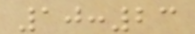10:23
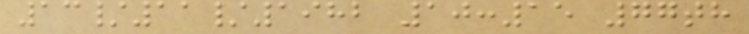13/11/1982 10:15 77th
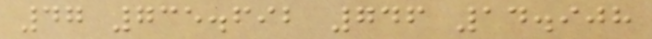47 735.692 746 14.908
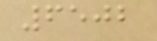6502
